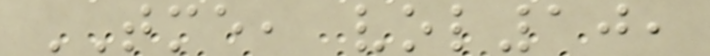TME, vol10,
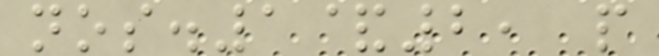nos.1&2, p
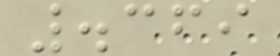.369
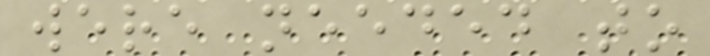were needed to
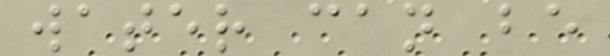water can be
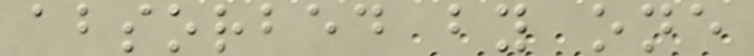absorbed by one
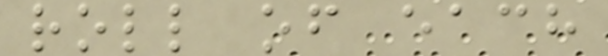roll of each
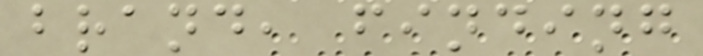brand, finding
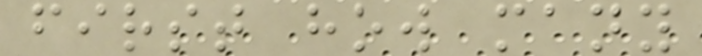first how many
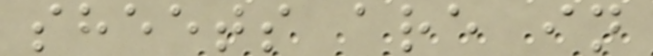sheets are in
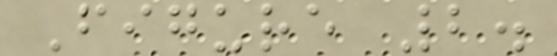Figure 2.
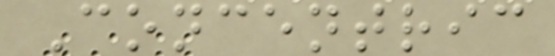Concentric
